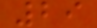29
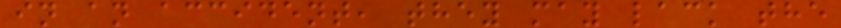in an accident, they may lack the
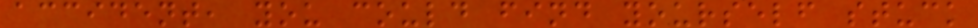accident, you could find yourself stuck
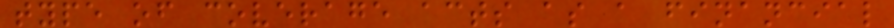type of coverage acts as a financial
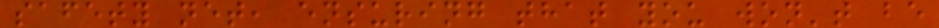safety net, ensuring that you won't be
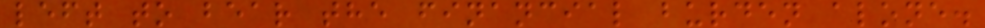left to bear the financial burden alone.
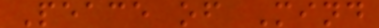Peace of Mind
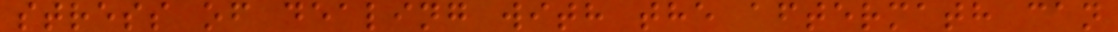stress of dealing with the aftermath can
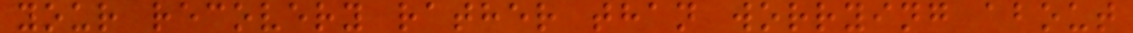your recovery rather than worrying about
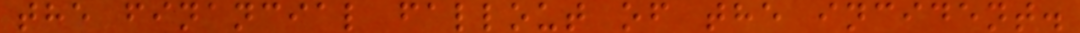the financial fallout of the incident.
